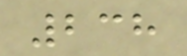238
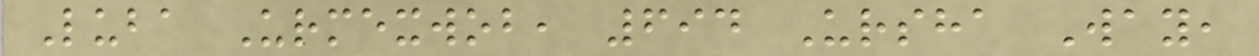Luba Urmexwob, 694 Ursha Way,
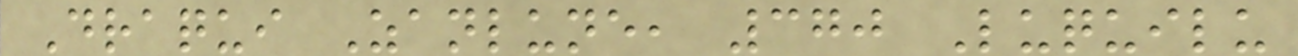Draqui Zanlune, 370 Luquilu
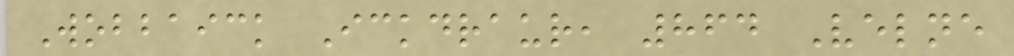Wobbaick Ickdraur, 864 Velne
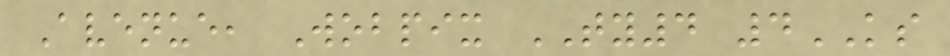Avenue, Wobpix TY4 4KS
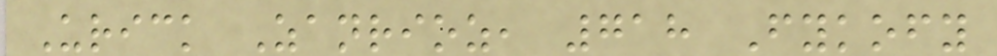Urick Zanrioz, 718 Fykofy
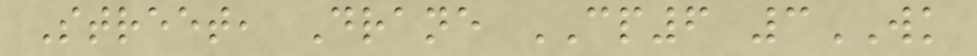Street, Drane CP6 3WK
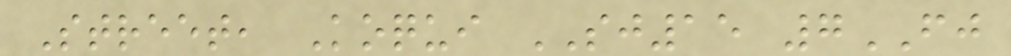Street, Koqui SJ15 7FJ
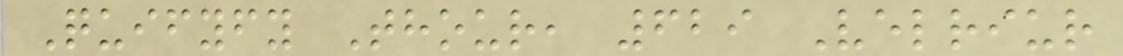Quifyfy Thour, 629 Velriur
